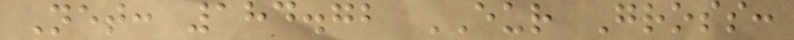Net: 184.72 EUR Gross:
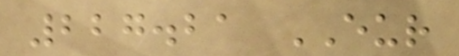227.21 EUR
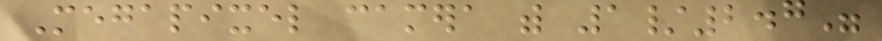Megapixel camera with 1/2.7"
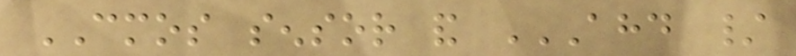CMOS sensor and AHD /
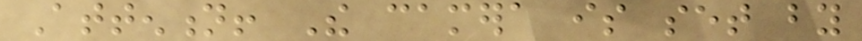Attention! The camera is set by
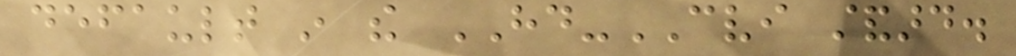default in the HD-CVI standard.
